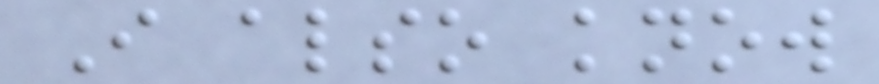I also know
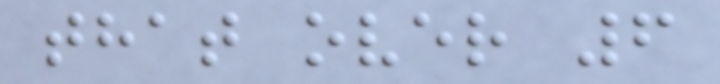that over 6
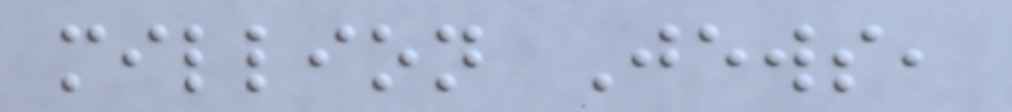million Jews,
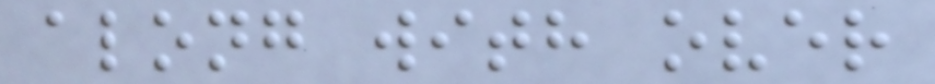along with over
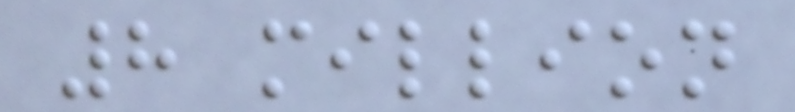8 million
